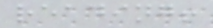reading!
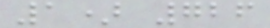1) 726
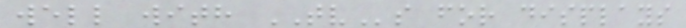well with TVs for displays
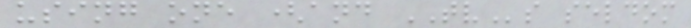using one (and TVs seldom
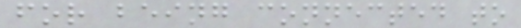for being connected to
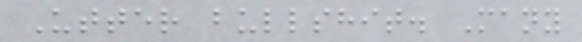Utter bullshit. Many
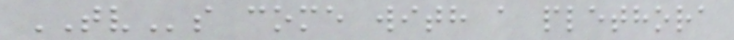TVs come with a plethora
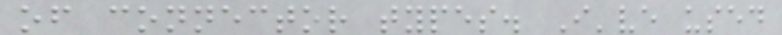of connector types. I've used
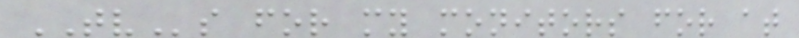TVs for my monitors for at
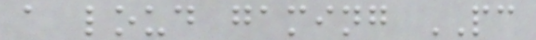a loud gaming PC
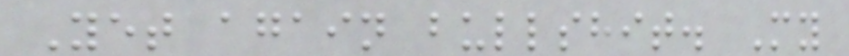Yet again bullshit. My
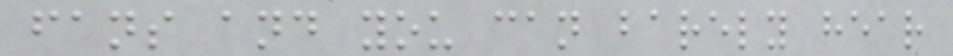fans and you can barely hear
